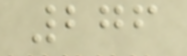276
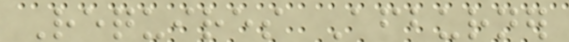Requires Afterburner
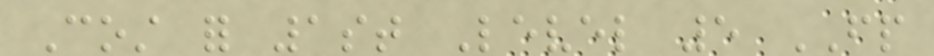Cost for 1st Level 5 FP
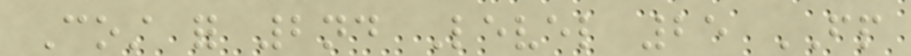Cost for 2nd Level 25 FP
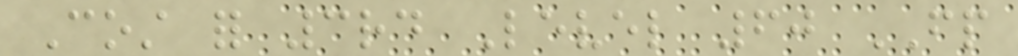Cost for 3rd Level 60 FP
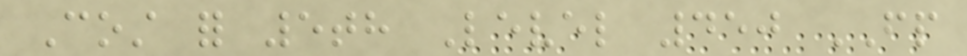Cost for 5th Level 450 FP
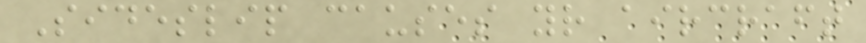Sideslip causes your aircraft
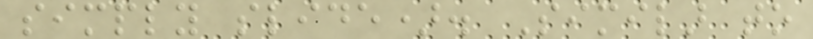simply slide). Similar to
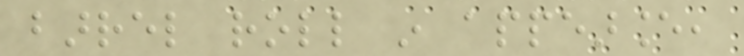barrel roll in appearance,
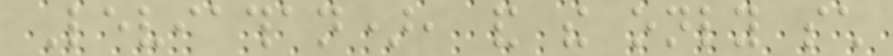Leviathan), and the only such
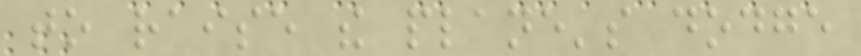to raise the plane's dodge
